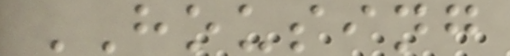HOUSING
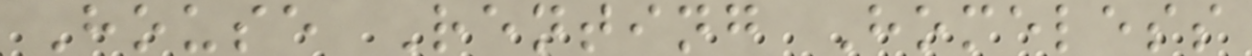House Renting Homeless
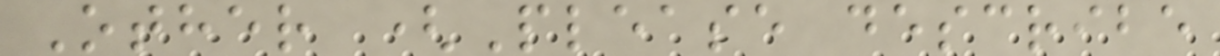Other (Please describe
